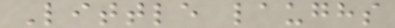Little laughs
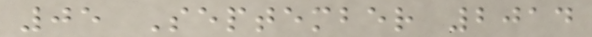05 September 2014
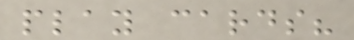play cards?
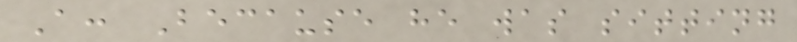A: Because he was sitting
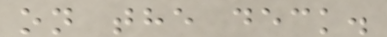on the deck.
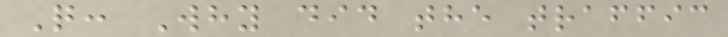Q: Why did the traffic
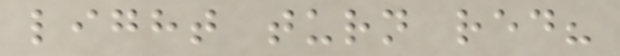light turn red?
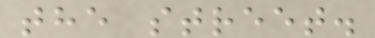the street.
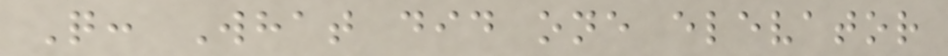Q: What did one elevator
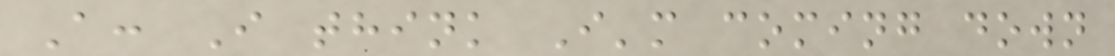A: I think I'm coming down
